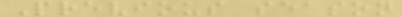Previous season
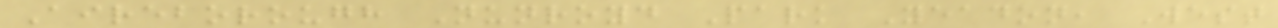Aireborough Nunroyd Park Yeadon, West
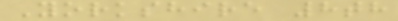Yorkshire 8th
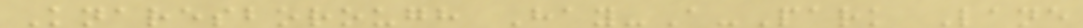Knaresborough Hay-A-Park Lane
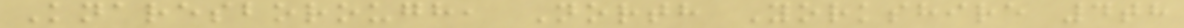Knaresborough, North Yorkshire 4th
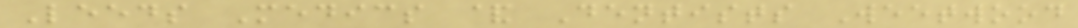Leeds Medics & Dentists Weetwood
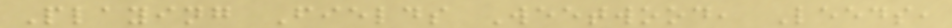Playing Fields Weetwood, Leeds,
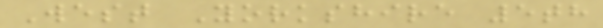West Yorkshire 5th
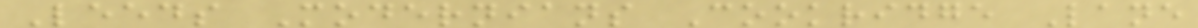Leeds Modernians Cookridge Lane
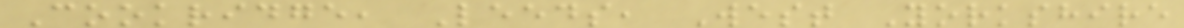Cookridge, Leeds, West Yorkshire
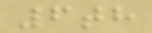6th
